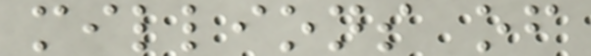millions of
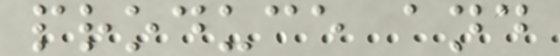produce and
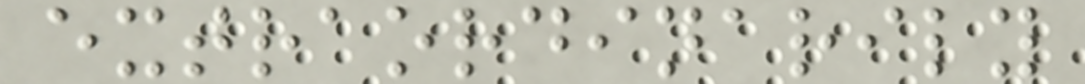extraordinarily
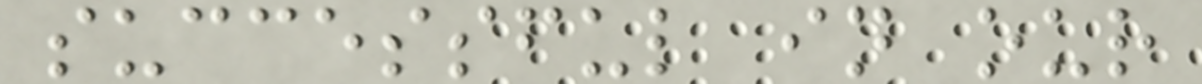successful in our
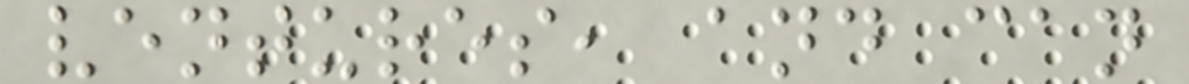ventures, and can
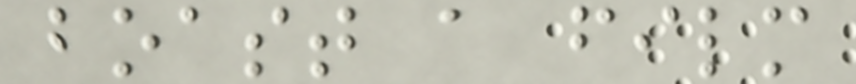boast a film
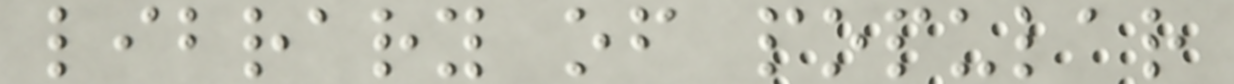library of popular
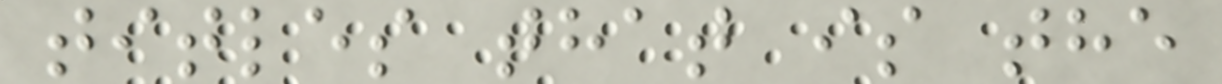titles that is the
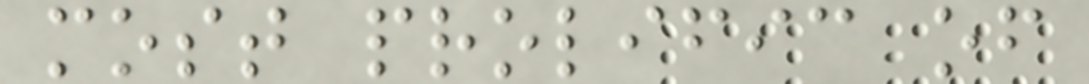most prolific of
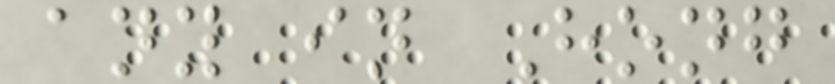any in Hong
